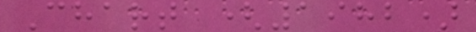Chart (1982)
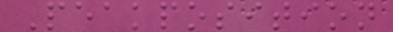Peakposition
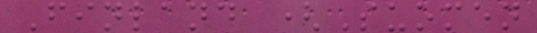Finland (Suomen
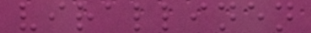virallinen
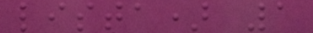lista) 1
